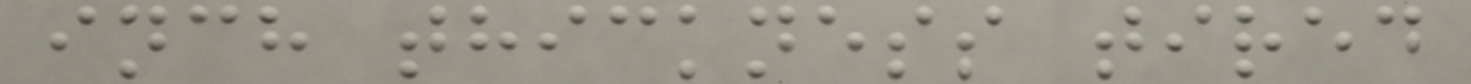inch thickness tired
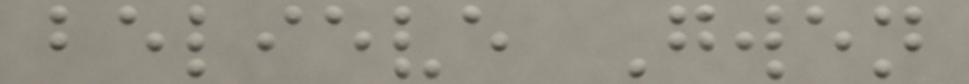believe Gwen
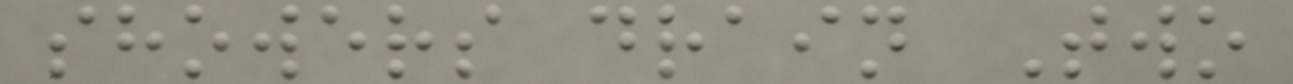showers drain Two
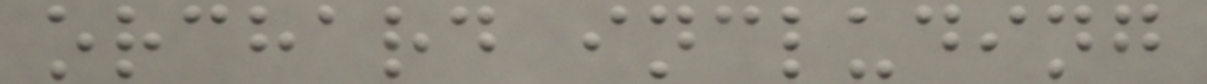orchard including
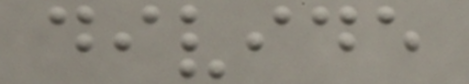divide
